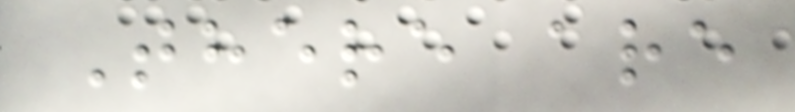There are
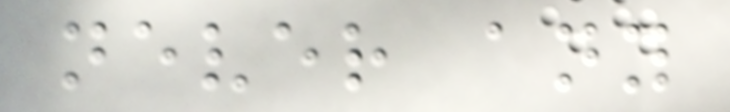never any
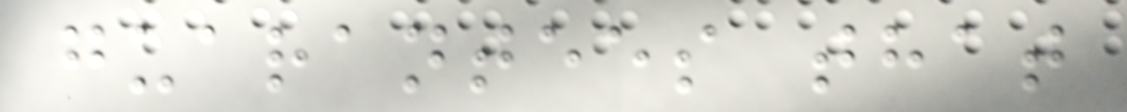guarantees that
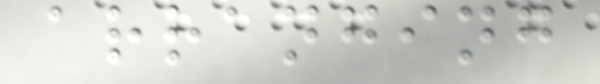arranging
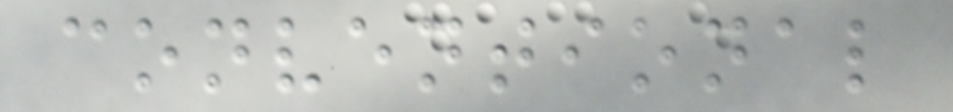conventional
